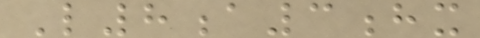L8a3hx
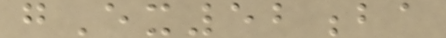gEx52ba
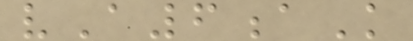vA6aK
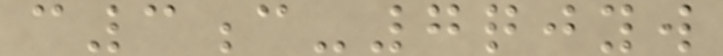c3c-7qjyw
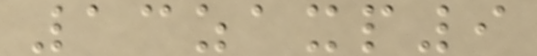13zaxp9
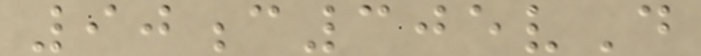90c305vD
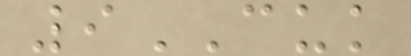9CUK
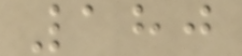180
